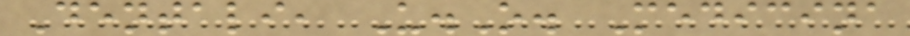Dentali, U.O. Medicina
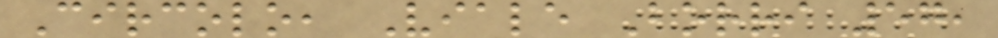Circolo, Viale Borri 57,
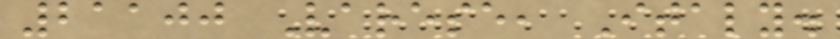21100 Varese, Italy.
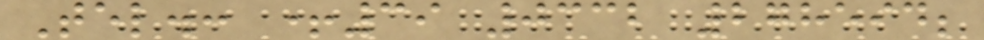Tel.: +39 0332 278594;
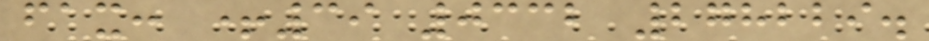fax: +39 0332 278229.
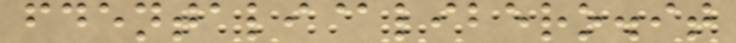fdentali@libero.it
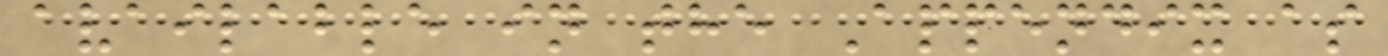available in the Appendix as
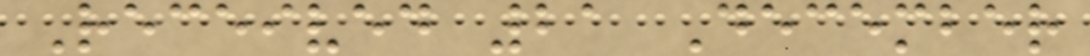Received 21 December
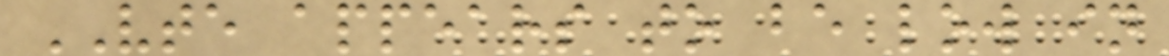VTE appears to be low in
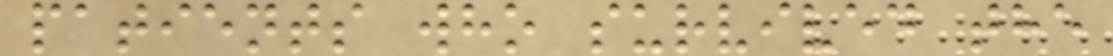patients who survived the
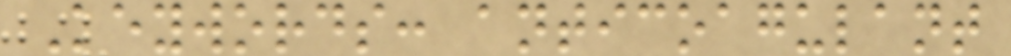Keywords: anticoagulant
